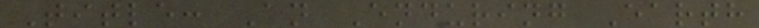Title: An Enduring Earth
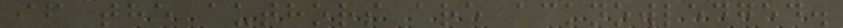if the authors are acknowledged.
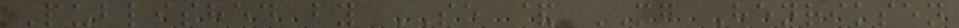Published by SE & MG Henriksen
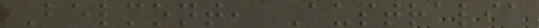Belmont, Australia
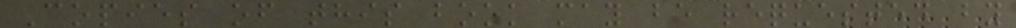Copies of this book may be requested by
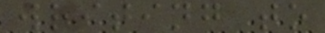writing to
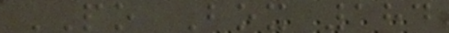PO Box 184
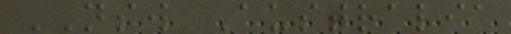NSW Australia
